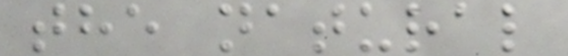the natural
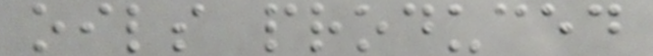oils produced
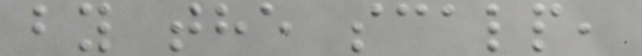by the scalp,
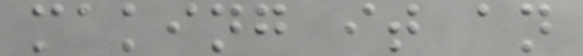making it an
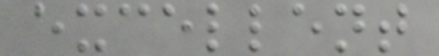excellent
